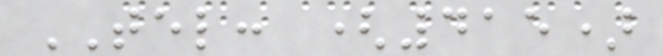TEL: (415)
